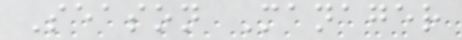Season Manager
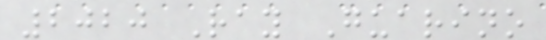2020 Ray Guarino
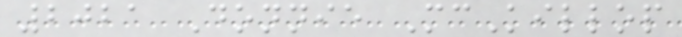2021 Donnie McKillop
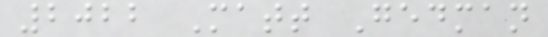2022 Matt Gedman
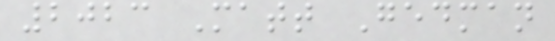2023 Matt Gedman
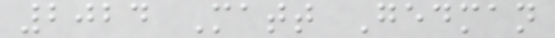2024 Matt Gedman
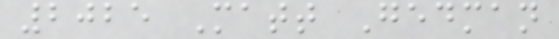2025 Matt Gedman
